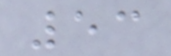53
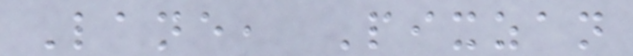Lane, Pixzan
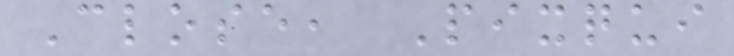Close, Pixqui
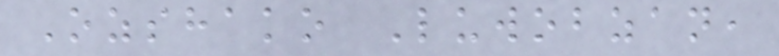Ozshako Luwobzan,
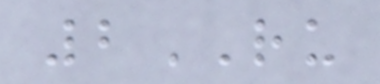2RU
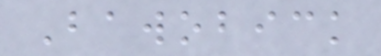Bawobick
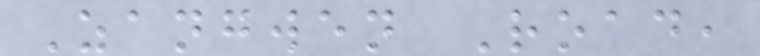Zangwen Road,
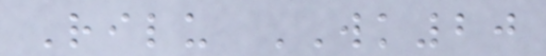Rilu WK20
